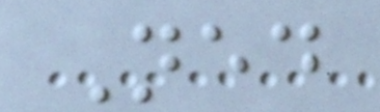Ned
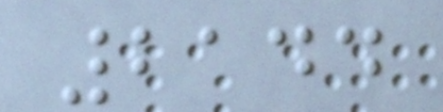2144
